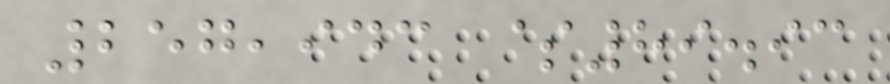257,943 $89.93
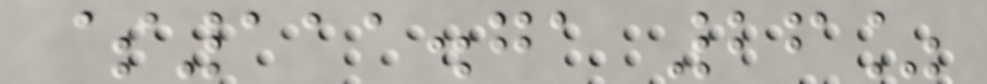$111.71 26%
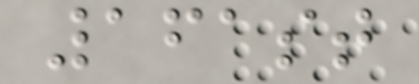161st
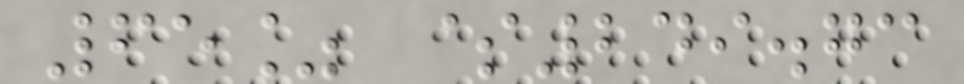65% $249.73
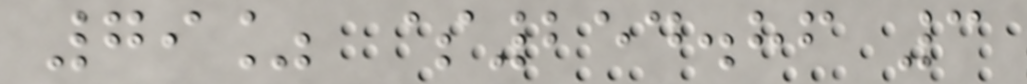79% $254.86 3
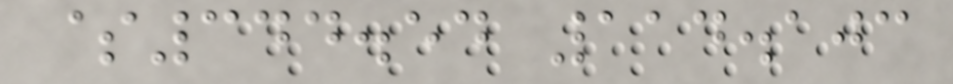$344.54 114.103
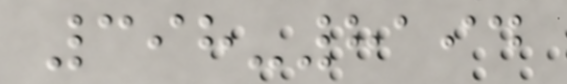398-8194
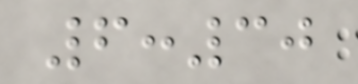6:30
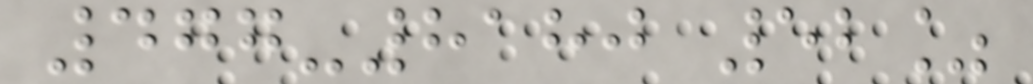477-8180 52%
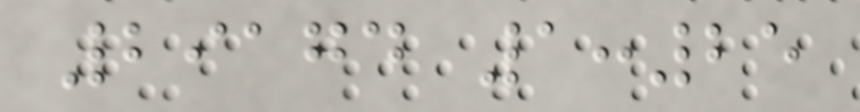29174 1:25
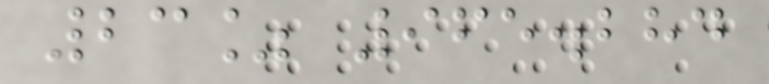23% 965.284
